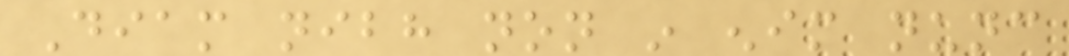Diam nibh non in enim nunc
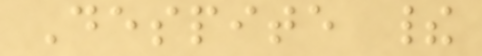Despite their
